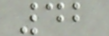42
